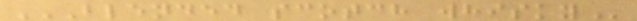BLENDED SCOTCH WHISKY
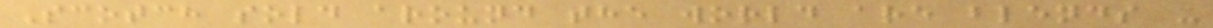Scotch sold around the world are blends -
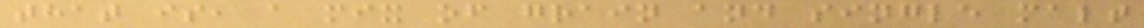that is, a mix of grain and single malt
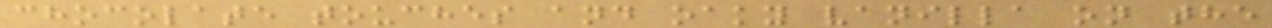chocolate touches and oaky vanilla on the
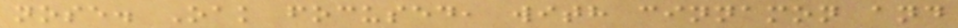nose. Oak focused, with cinnamon and
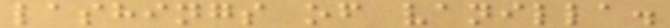lashings of vanilla.
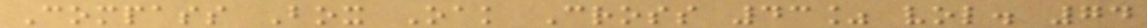Compass Box Oak Cross 43% vol. 74
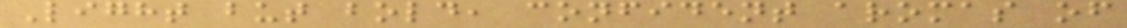Light but bold, confident aromas of
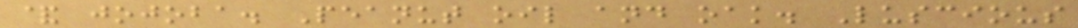& jojoba. Peanut oil and oak. Luscious
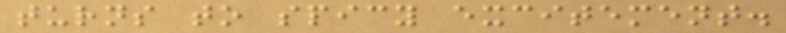turns to spicy excitement.
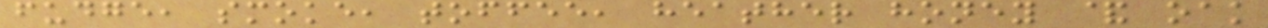fudge, smoke, toffee, heather honey & oak
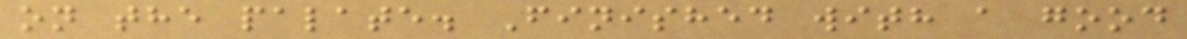on the palate. Finished with a good
